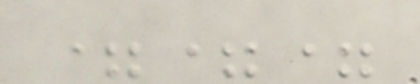===
